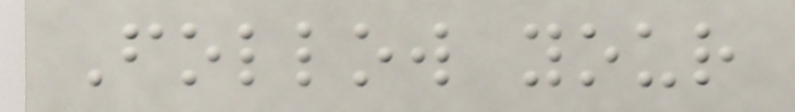Follow your
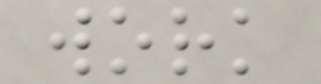work
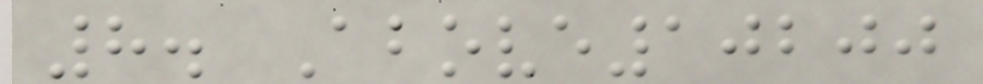8. Above10200
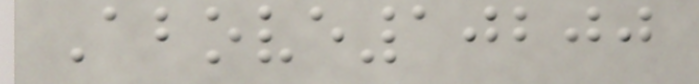Above10200
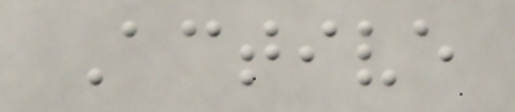Active
